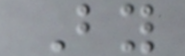By
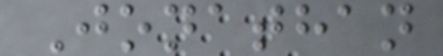Jonathan
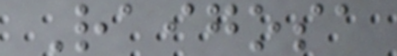Raigosa
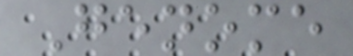Genome
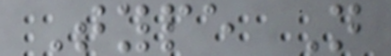Type N
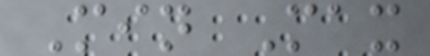Min Max
